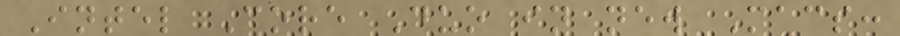Intel Core Duo in new Macs:
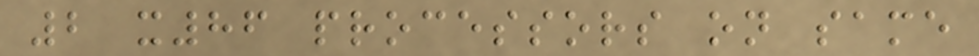2 x86 processors on same
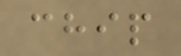chip
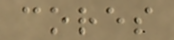cores
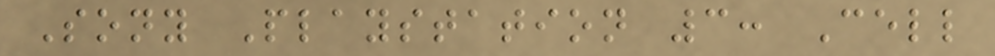Sony Playstation 3: Cell
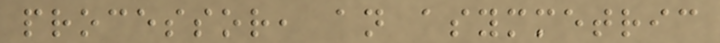processor, an asymmetric
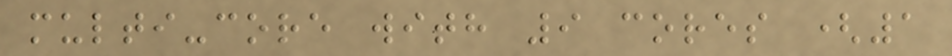multi-core with 9 cores (1
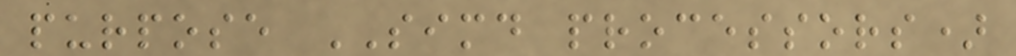purpose SIMD processors)
